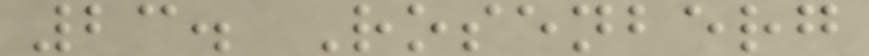23. Rosenberg
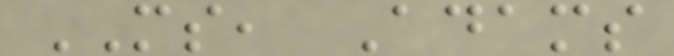MS, Adams
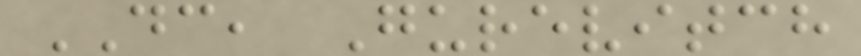DC, Gurevitch
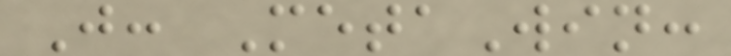J: MetaWin:
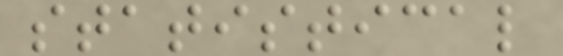statistical
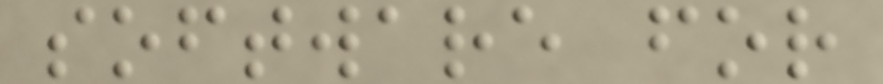software for
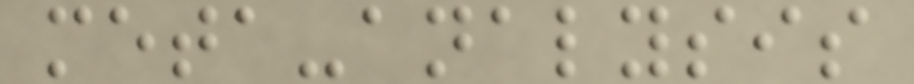meta-analysis
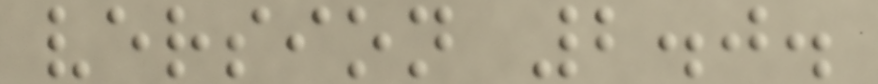version 2.0.
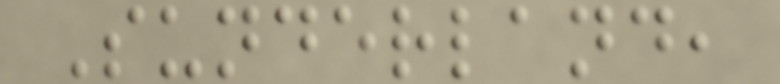Sunderland,
